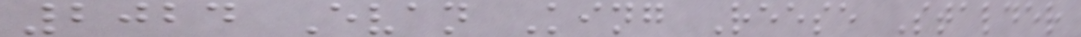2024 Evan King Reese Stalder
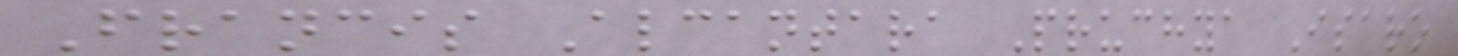Francis Alcantara Pruchya Isaro
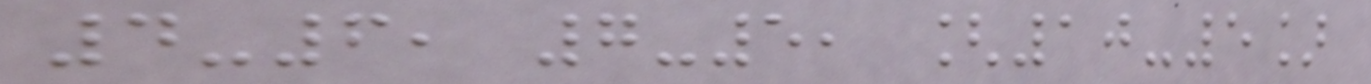4-6, 7-5, [10-5]
